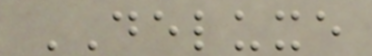DELUXE
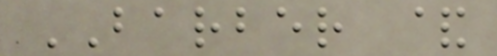BARBER &
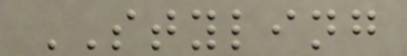STYLING
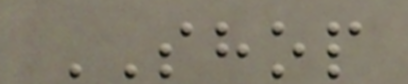SHOP
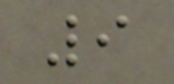9
